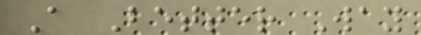A Better Way
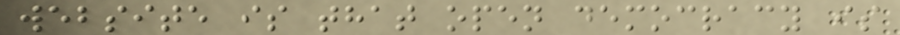website is that open democracy is
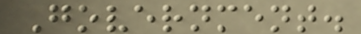Government.
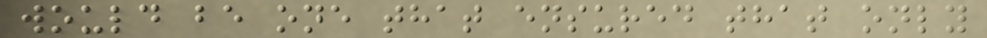would be one that ensured that only
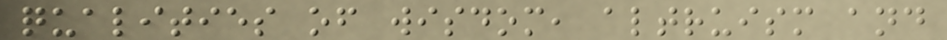qualities of wisdom, altruism and
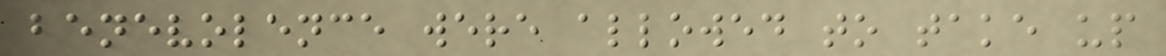benevolence were allowed to take up
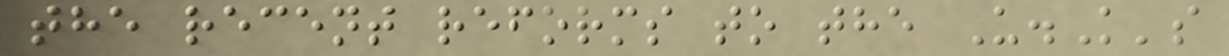the recent reforms to the U.K's
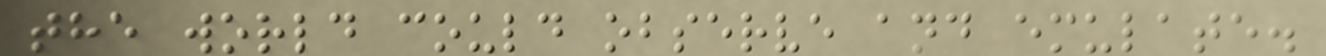the world could observe and emulate.
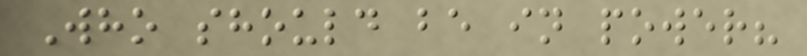Who should be in power?
